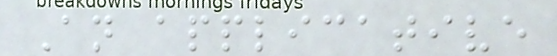An applicative
